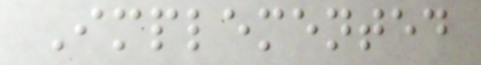Implemented
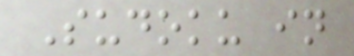Sudoku in
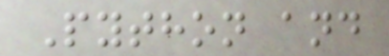Python and
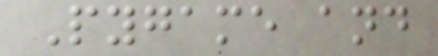Pygame and
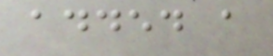added a
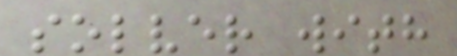solver with
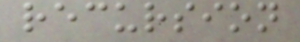recursion
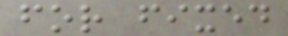for fixed
